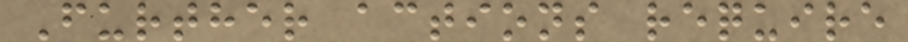Further actions require
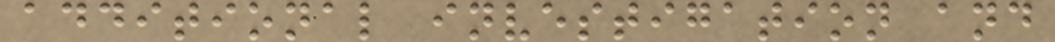additional investigation and
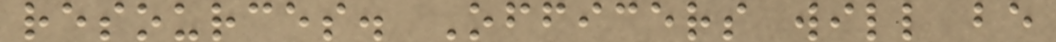resources. Officers will be
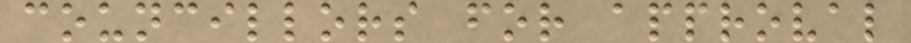councillors for approval
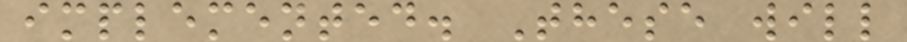implemented. These will
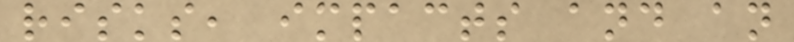risks, impacts and an
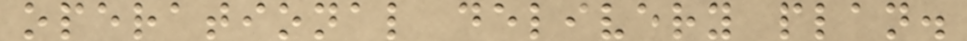operational delivery plan.
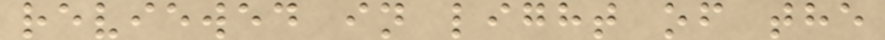reviewed in light of the
